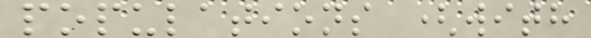populations (with
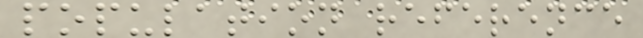population reference
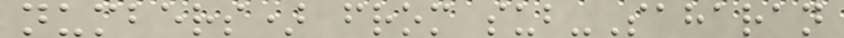numbers) from sub-Saharan
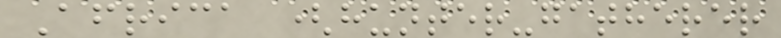Africa (hunter-gatherer
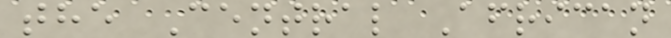the Central African
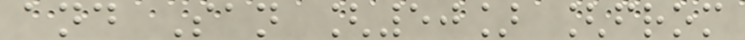and San [50] [from
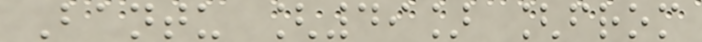Bantu [49] [from
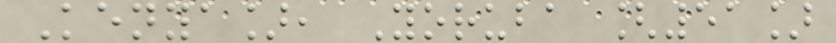Kenya], Yoruba [51]
